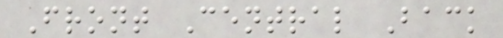Front Central Back
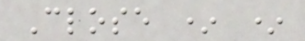Close * *
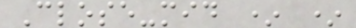Close-mid * *
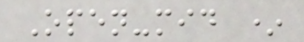Open-mid *
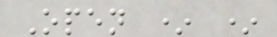Open * *
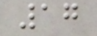17
